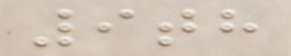9th
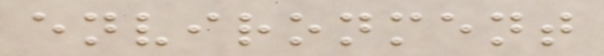environment
